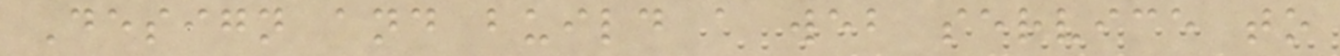Design and build a web service to
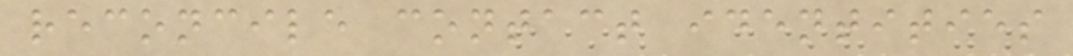reconcile contact identities
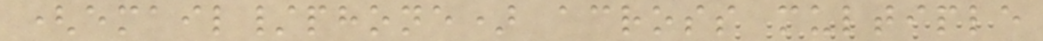(email/phone) across multiple
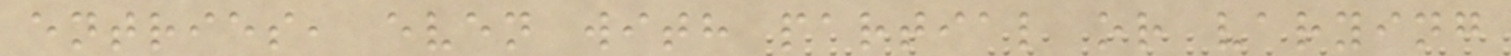entries, even with partial or varying
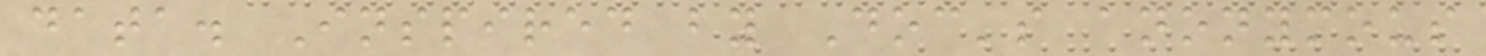data. Inspired by Doc's anonymous
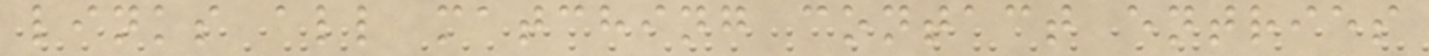links all matching contact entries
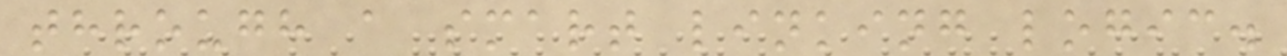through a smart linking logic.
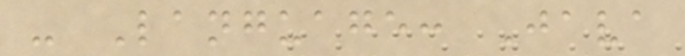- Language: Java
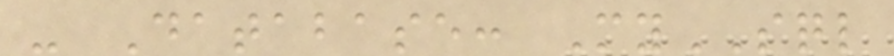- Database: MySQL
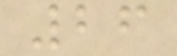26
